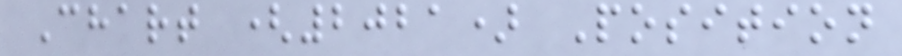Chart (2021) Position
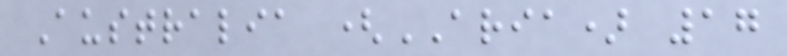Australia (ARIA) 17
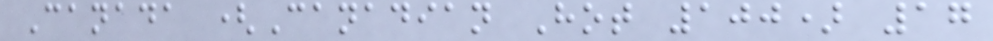Canada (Canadian Hot 100) 17
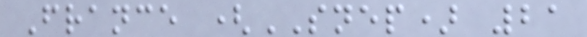France (SNEP) 21
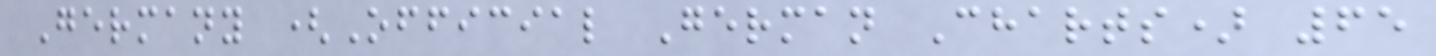Germany (Official German Charts) 65
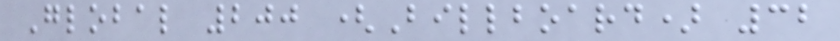Global 200 (Billboard) 32
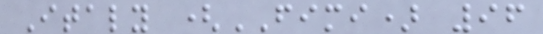Italy (FIMI) 96
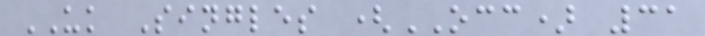UK Singles (OCC) 31
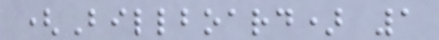(Billboard) 1
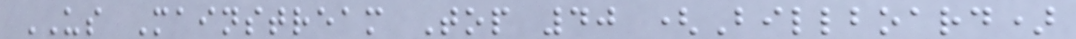US Mainstream Top 40 (Billboard)
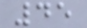45
